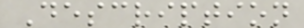Description
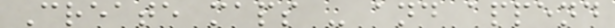Create maps - and append
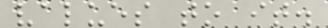values to it.
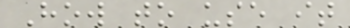How to use it
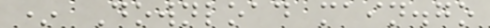* Download main.go
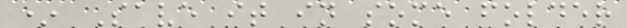* Save it in some folder
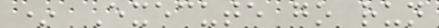* Execute go run
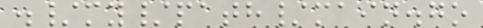./my/path/main.go
